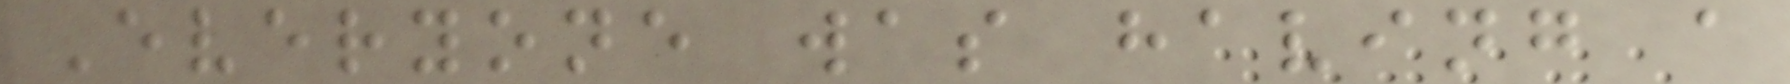Everyone was having a
